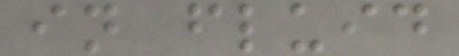in fluid
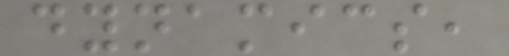dynamics,
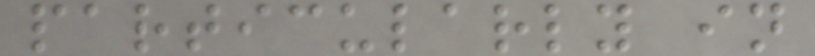particularly in
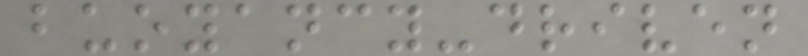buoyancy-driven
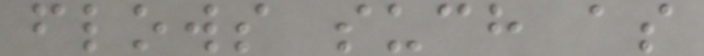flows such as
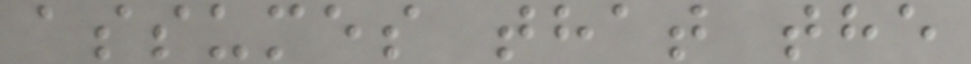assumes that the
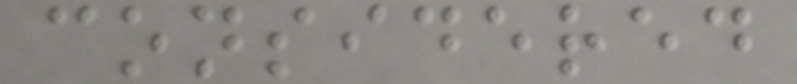considered
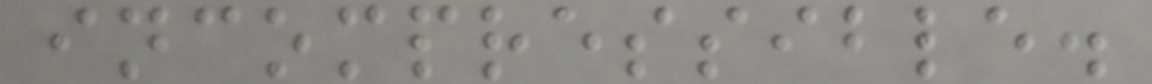incompressible.
